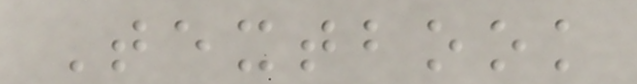Textbook
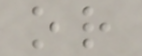or
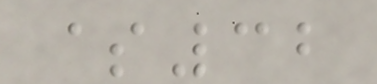$32
